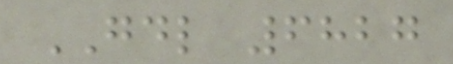GDL 6827
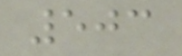503
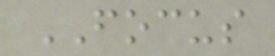FOCUS
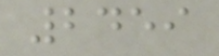2459
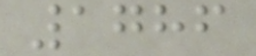1786
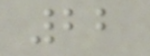22
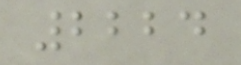2224
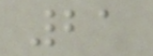21
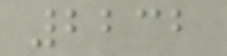2232
